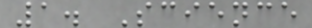1. Science
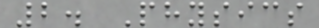2. Physics
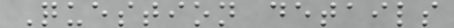Question details
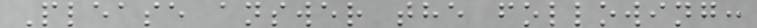Please answer the following:
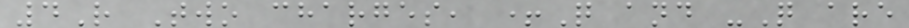4R Two charges, +Q and -Q are
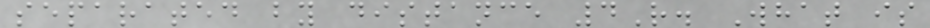separated by distance 4R. What is
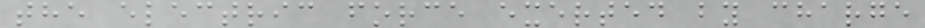the electric force exerted by charge
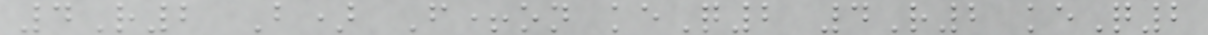4R2 B) F+on keQ2 4R2 keQ2
